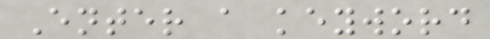Enter a keyword
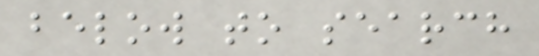below to search
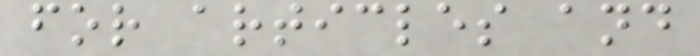for articles and
